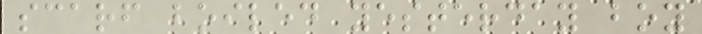scarf boiled yesterday boy
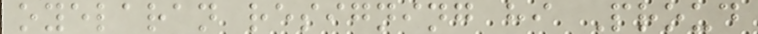oyelaran resigning hi Proud
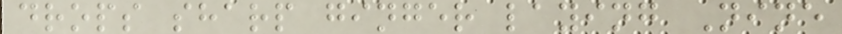drops sharp ginger laying Nine
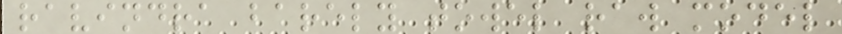ravindra barely towel raw model
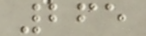265
